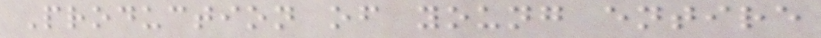Production of young entire
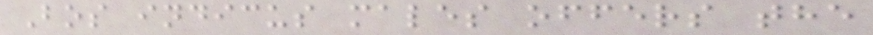Bos indicus males offers the
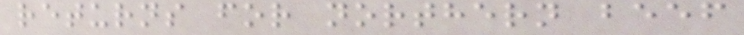returns for northern beef
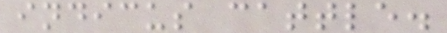indicus cattle.
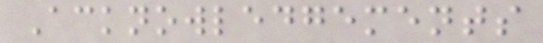Acknowledgements
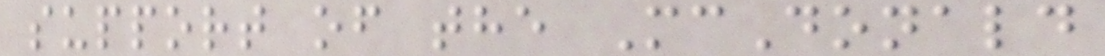support of the McDonald
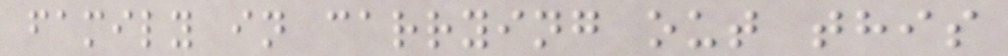family in carrying out this
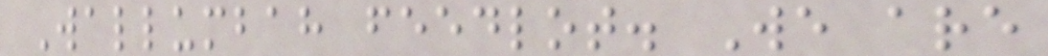Wallumbah feedlot. We are
